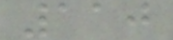110
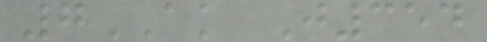7AK J354
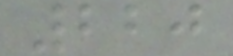220
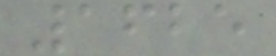1625
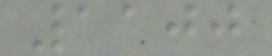1100
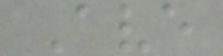Ave
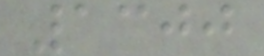1300
